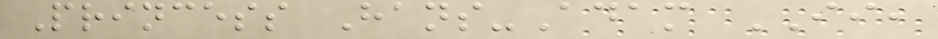Princess Hans-Adam II,
